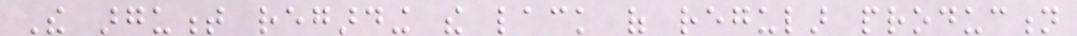The argument regarding the lack of regular production
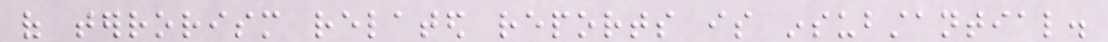of terrorism related reports is insubstantial.
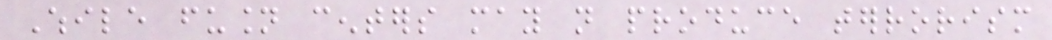While fusion centers may not produce terrorism
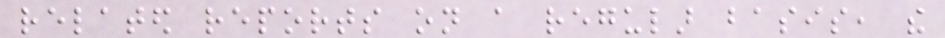related reports on a regular basis, the
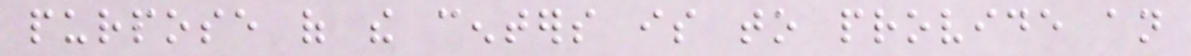purpose of the centers is to provide an
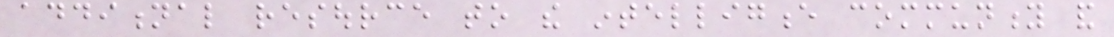additional resource to the intelligence community and
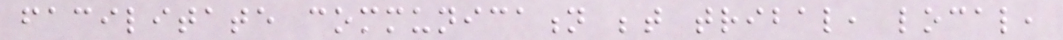facilitate communication between tribal, local,
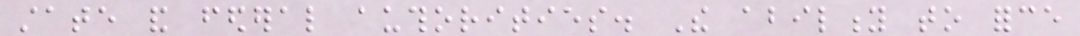state and federal authorities. The ability to force
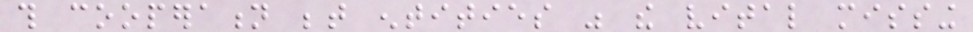this cooperation between entities was the vital missing
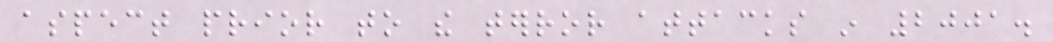aspect prior to the terror attacks in 2001.
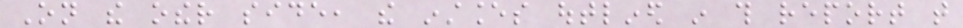On the other side, the instances outlined in this report that
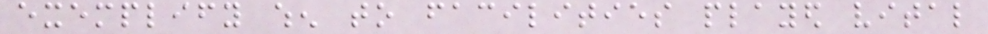exemplify when to facilities played vital
